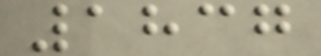1837
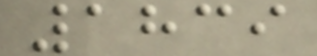1839
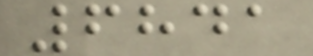6841
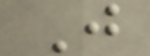J
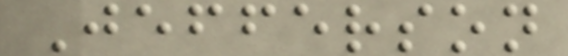Jefferson
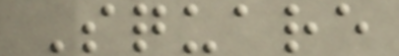Square
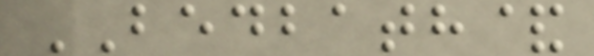BEDBATH&
